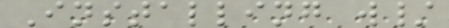Installing w/
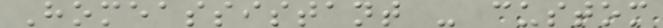Homeassistant - custom
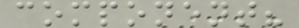component?
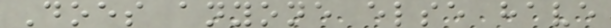Does anyone else have
